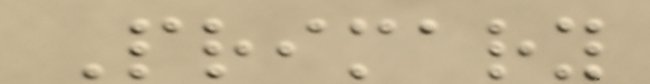Primary
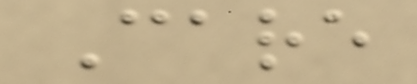Care
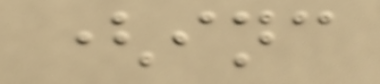(inc
